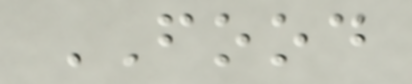FOOD
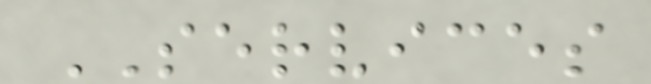SERVICES
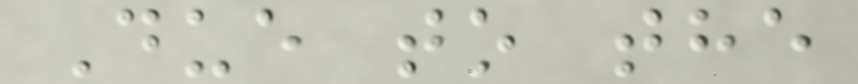Due to the
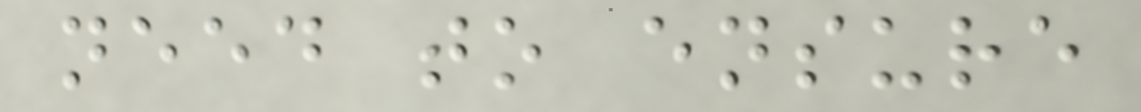need to ensure
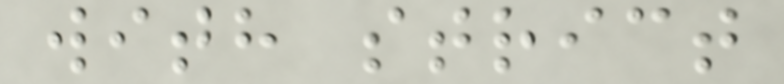with strict
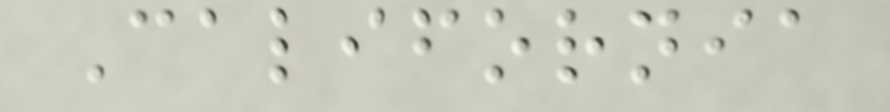California
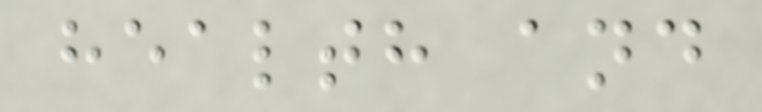health and
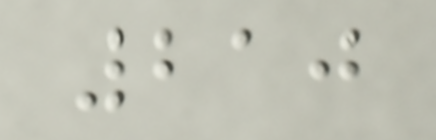210
